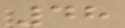48
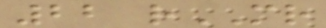22 rMR
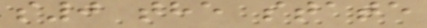s0 the state
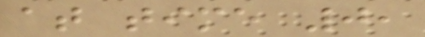at time 0,
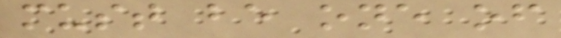must be one of
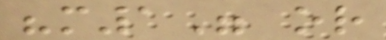"m1" or
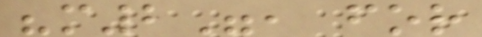"m2", for
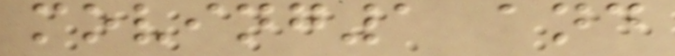moving1 and
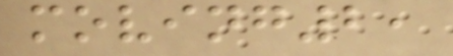moving2,
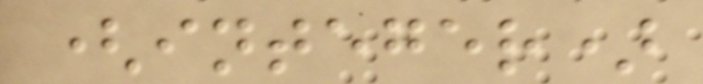(integer)
